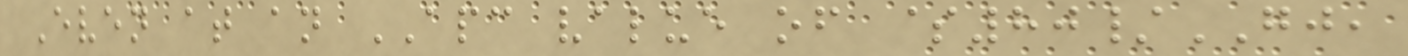Even at an APC value of $80/GJ,
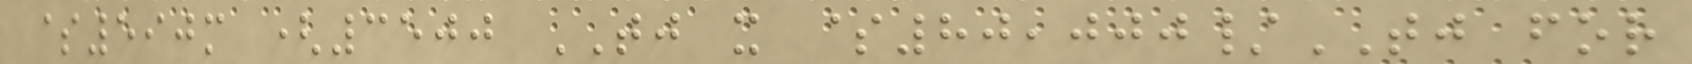$590m (3500 TJ x $80,000/TJ for
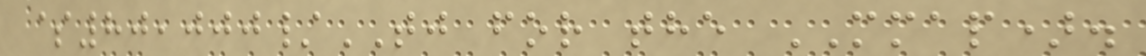$80,000/TJ for the MMAP).
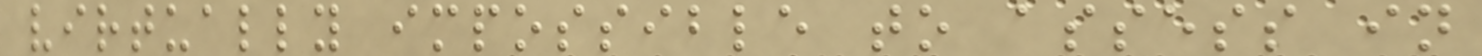virtually impossible to assess in
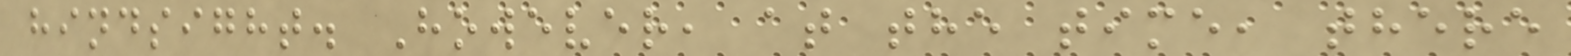hindsight. However, at the time, there
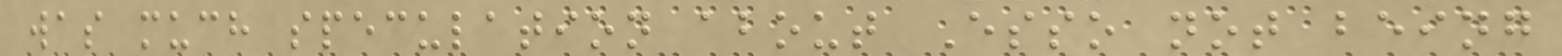was much speculation about Esso not being
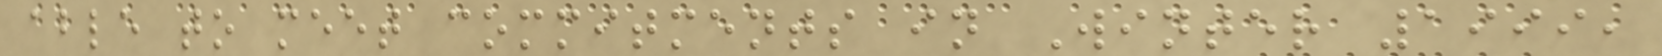able to meet commitments in Winter 1999,
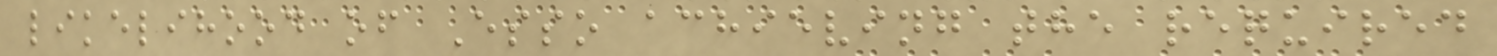likelihood of Esso achieving the required
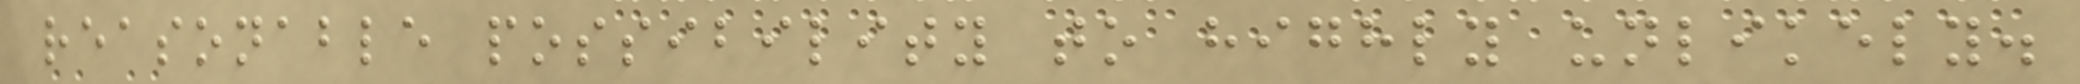reasonable possibility to highly unlikely.
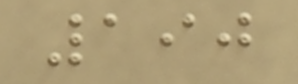190
